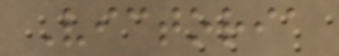Victoria
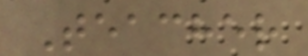Teacher
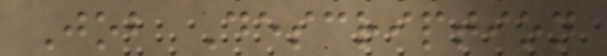Job Description
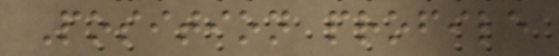Position profile
